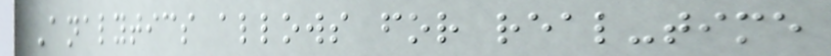Analytics allows for real-time
